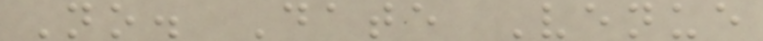No. Date Venue
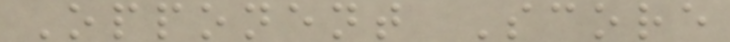Opponent Score
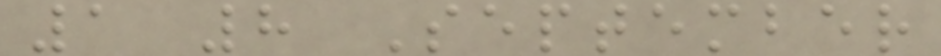1 8 September
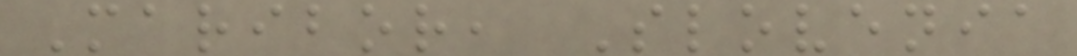Maribor, Slovenia
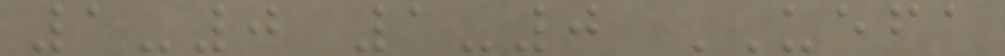1-0 1-0 UEFA
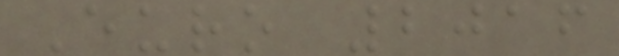Euro 2016
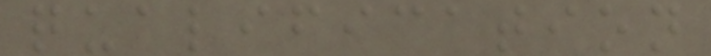qualification
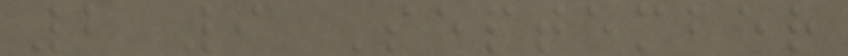2 9 September
